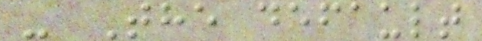- The default
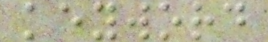keyword
